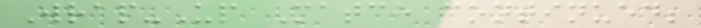Wrap-Up Match continued;
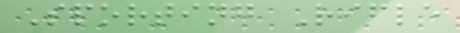Sporting Rifle
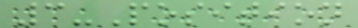3-Position
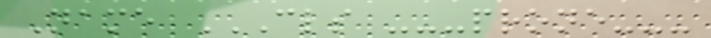Name CLS ---PRONE---
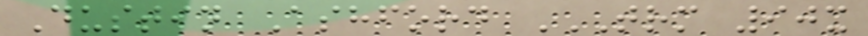Dustin Ashford TRM 90X
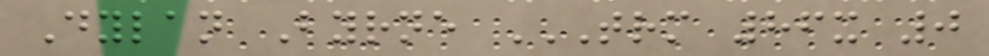Dylan Byrne TRM 86X 0
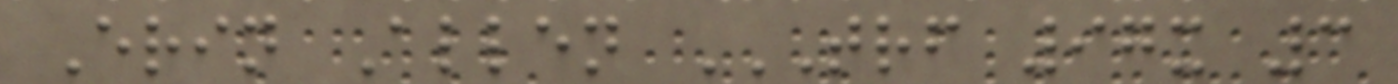Erin Allen TRF 97X 3
